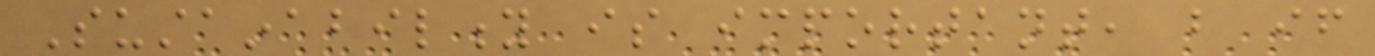Sustainability is important, but if
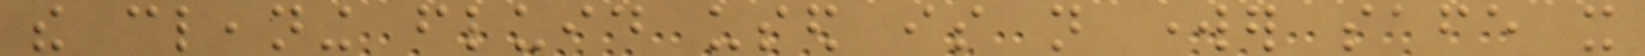the cleaning fluid used is not worker safe it
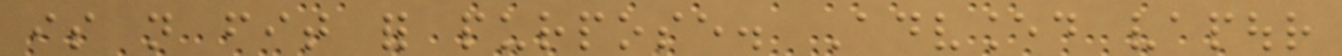is not fit for purpose. Advanced vapour
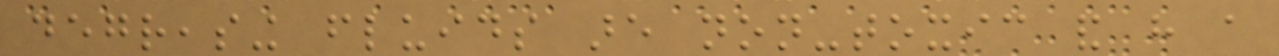degreasing fluids are non-toxic and have a
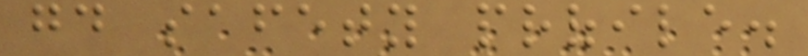good safety profile.
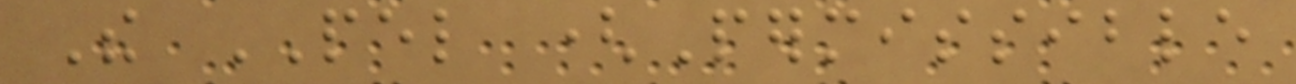The PEL (Permissible
